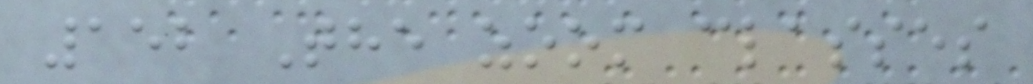152 The zoom classes
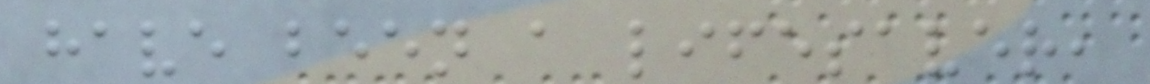have been a lifesaver,
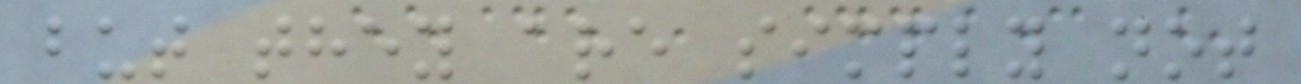but they are simply not
